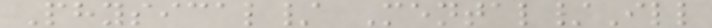Physical/ Mental/Ill
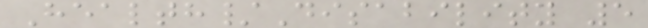Health/Disability 5
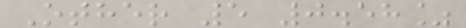Other 5 0.58%
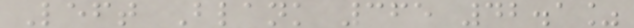Left Blank 365 42.1%
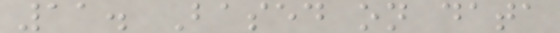11. Based on data
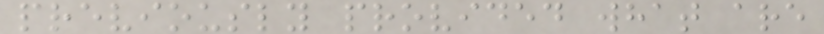previously provided what are
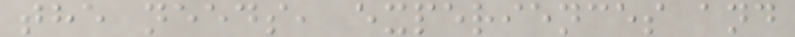the needs, experiences and
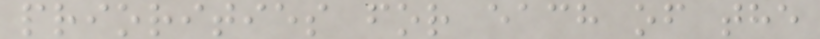priorities for each of the
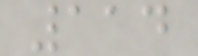114
